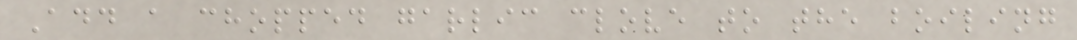Add a chopped garlic clove to the boiling
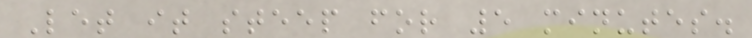Let it steep for 5 minutes.
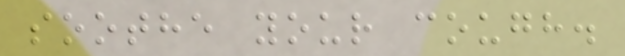soothe your cough.
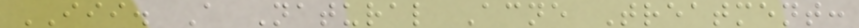III. A Natural Acne Treatment:
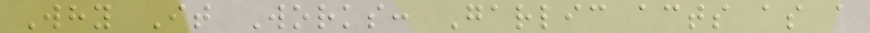Why It Works: Garlic acts as a
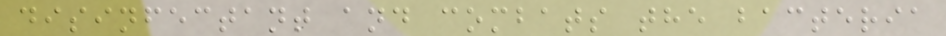disinfectant and combats the bacteria
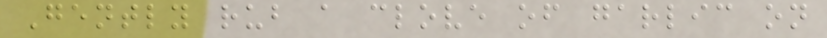Gently rub a clove of garlic on
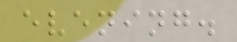evening.
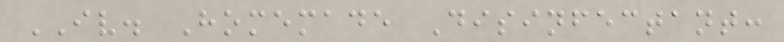IV. Homemade Disinfectant:
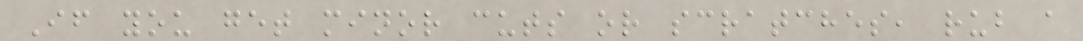If you get minor cuts or scratches, rub a
